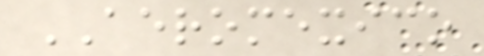AEROMEXICO
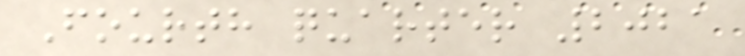Fourth quarter 2021
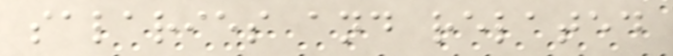salaries and related
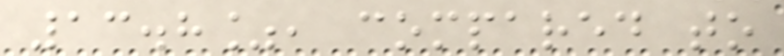13.8%, compared to
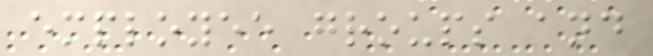employee groups and
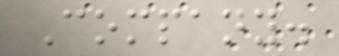Company.
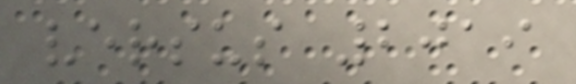versus 2019
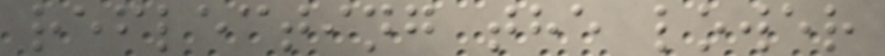reflecting the lower
